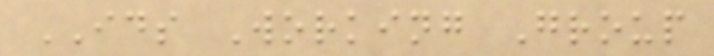IDS Working Group
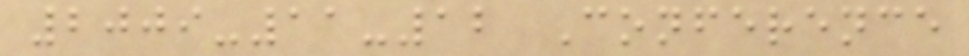2009-11-12 Conference
